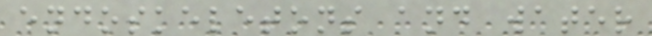endoskeletons and water
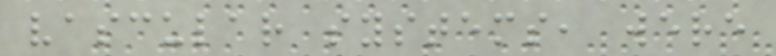vascular systems, were
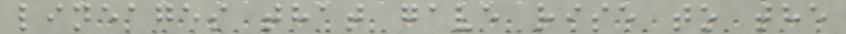lineages that gave rise to the
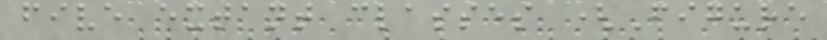five extant classes (Figure
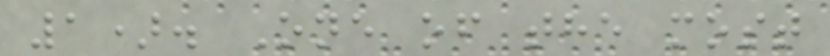1). One of the most
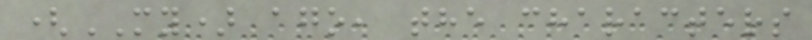(MY) ago, the characters
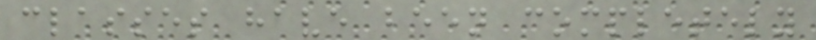classes have been completely
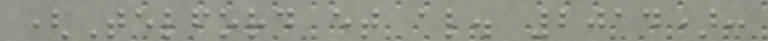(Telford et al. 2014):
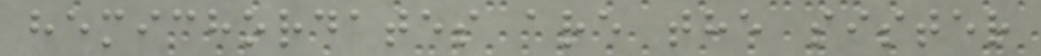hemichordates are the sister
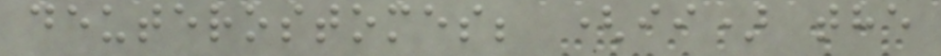deuterostomes; (ii) the
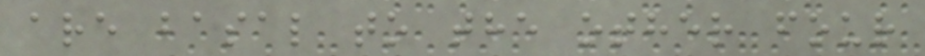are basal to the other four
